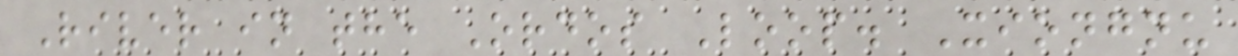River in the Ordos Loop. Xiongnu
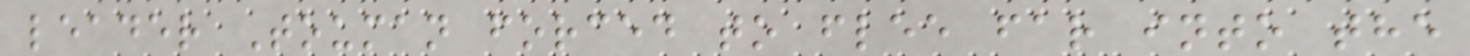leader Touman forced to flee far into the
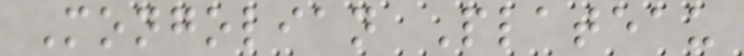Mongolian Plateau
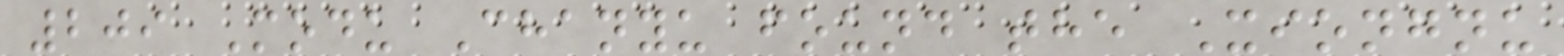209 Modu Chanyu found the Xiongnu
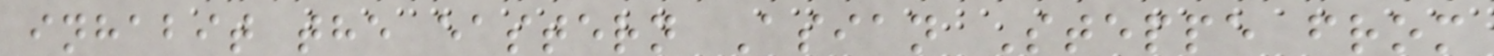inhabit the eastern Asian Steppe from
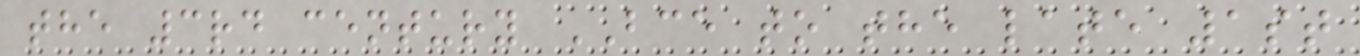the 3rd century BCE to the late 1st
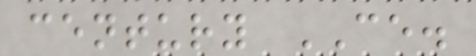century CE.
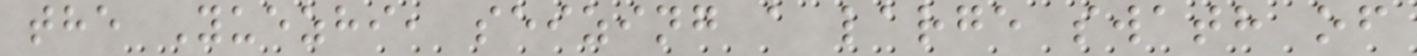the Yuezhi, seizing a large swath of
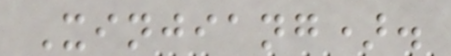Xinjiang).
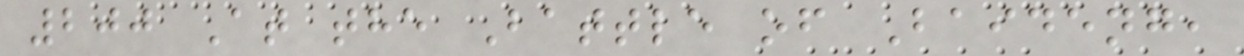200 At the Battle of Baideng,
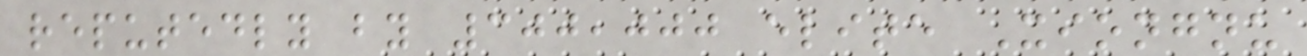reputedly by 300,000 elite Xiongnu
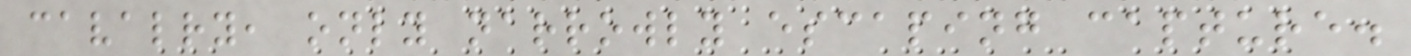cavalry, only narrowly escaping capture.
